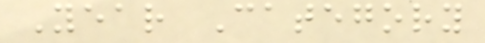Year Category
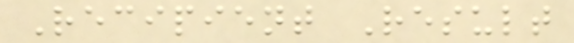Recipient Result
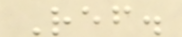Ref.
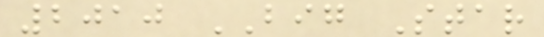2010 BIG Star
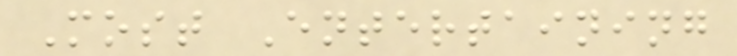Most Entertaining
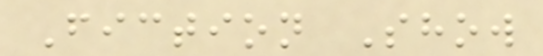Fiction Show
